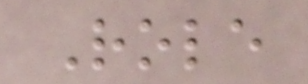Role
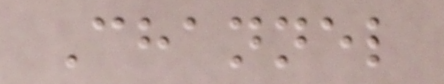Channel
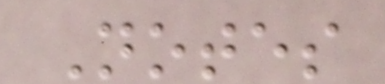Notes
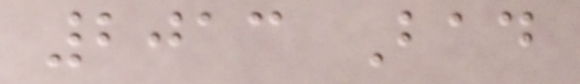2013 Bad
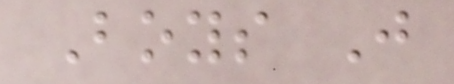Boys J
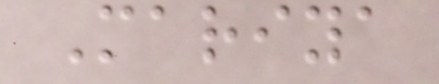Mariya
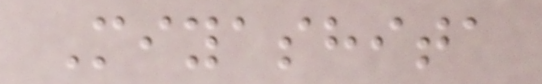Miyashita
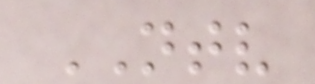NTV
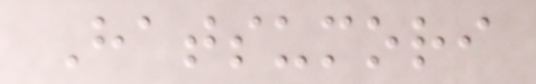Hatsumori
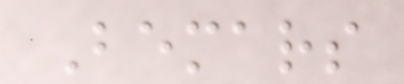Bemars
